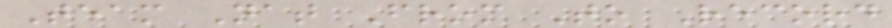Team Nat From To Record
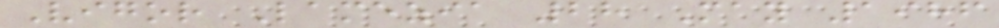Vigor Lamezia 28 May 1986
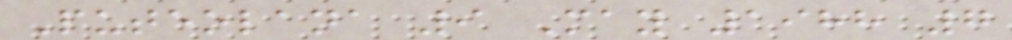Puteolana 9 May 1988 7
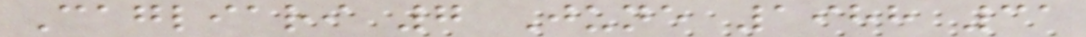Cagliari 7 June 1988 31
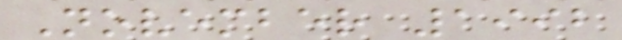November 1992
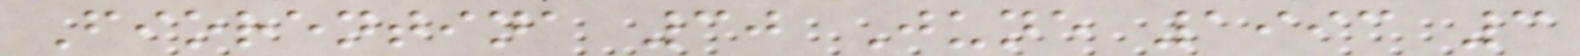Fiorentina 30 June 1993 3
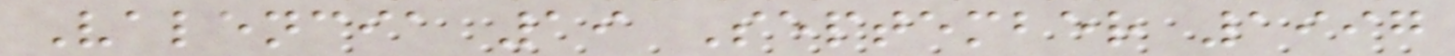Valencia 19 September 1997
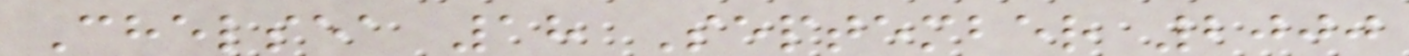Chelsea 18 September 2000
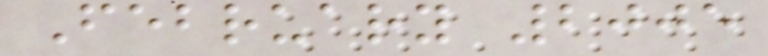February 2005
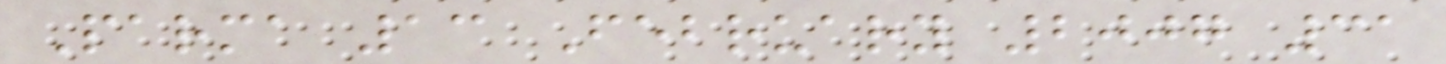Parma 13 February 2007 31
